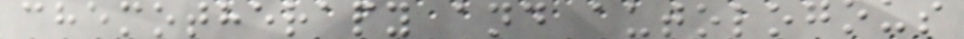chemotherapy and autologous
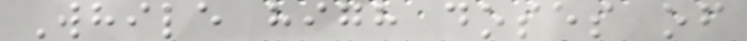While high doses of
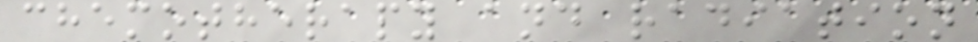chemotherapy and radiation
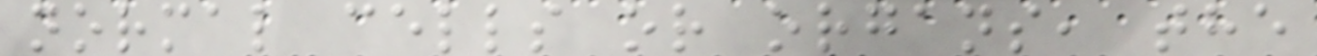normal cells or organs, the
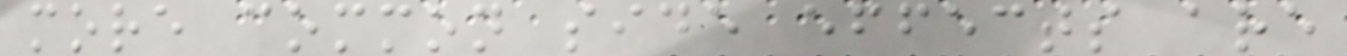more common side effects are
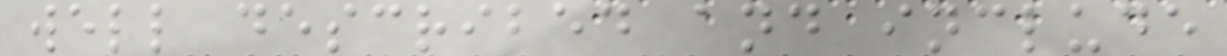well described and include
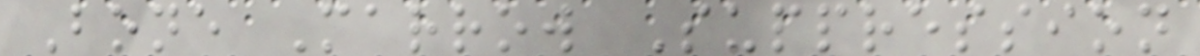Bone Marrow Suppression
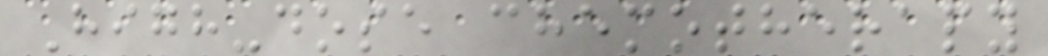High-dose chemotherapy
